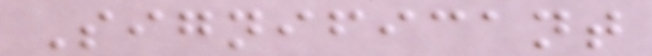Significant
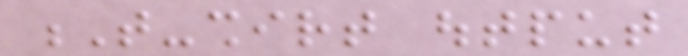T-shirt output
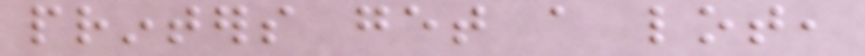printers get a lot,
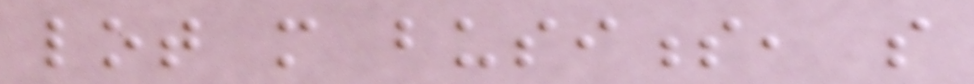lot more business, so
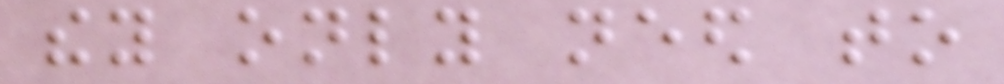they only need to
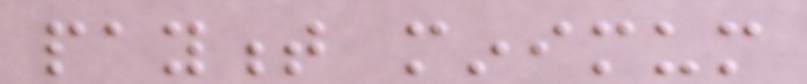payment minimum
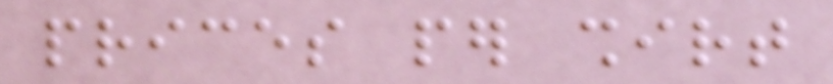prices per shirt
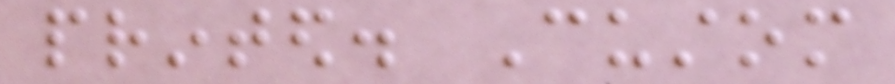printed. Custom
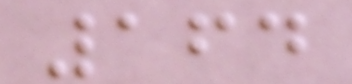164
